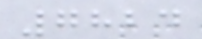7824
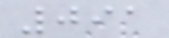091
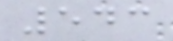543
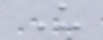U
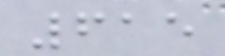615
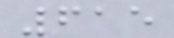615
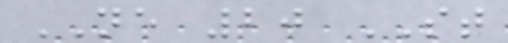NE 20 ST
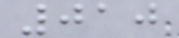010
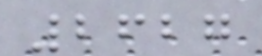2627
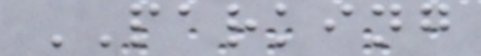PARKING
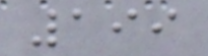199
